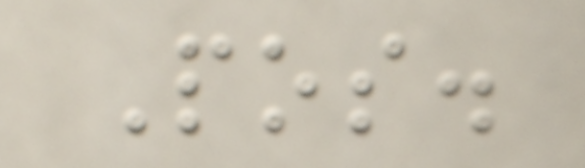Pos.
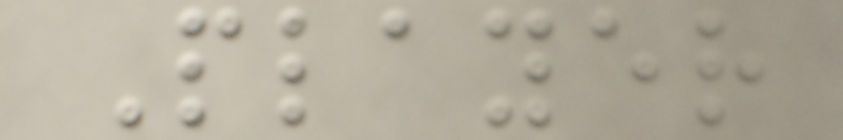Player
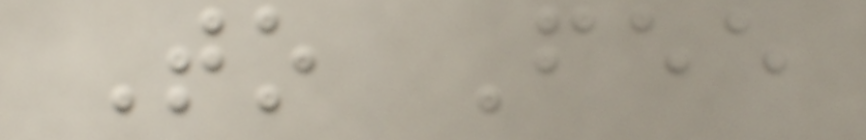To Fee
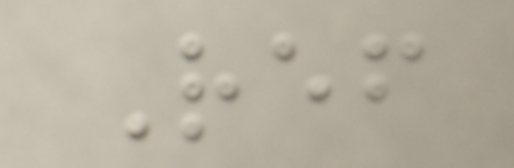Ref
